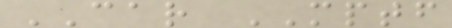CAR MPTF
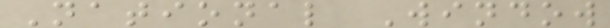National Window
